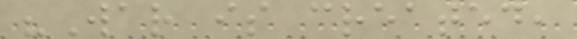"War is created,
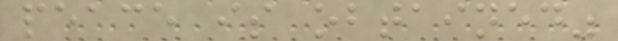peace is obtained"
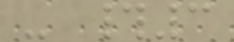- #3
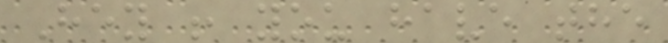Hey ! you have the
